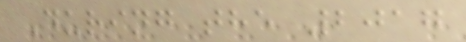During the 2017
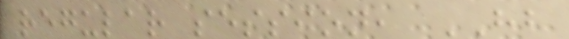regular session, HB
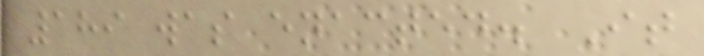189 was enacted. It
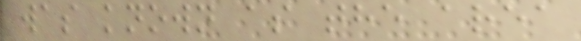was known as the area
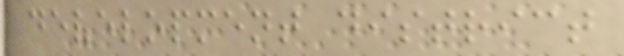development district
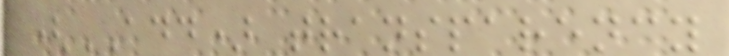(ADD) transparency
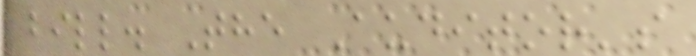bill. The Auditor's
